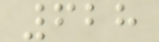628
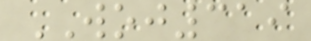WOJ319
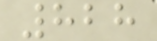828
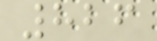826
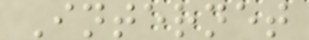Internet
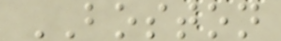BOSTON
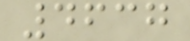4637
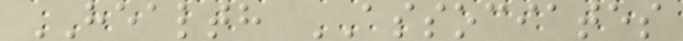HEALTH ASSOCIATES
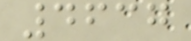4637
